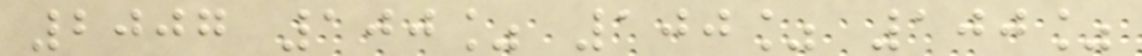2007 100% 100% 100%
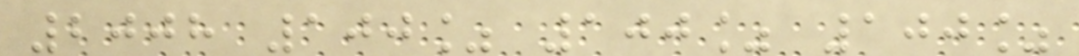2008 100% 100% 100%
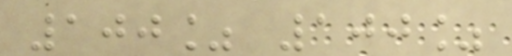100% 100%
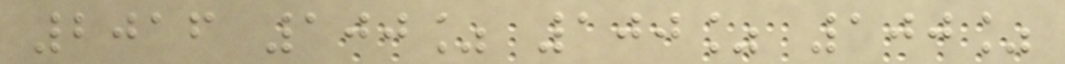2016 100% 100% 100%
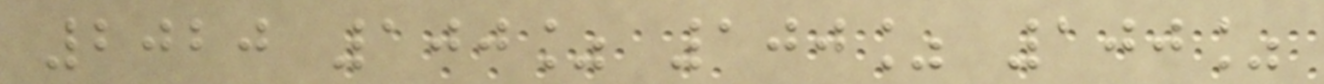2020 100% 100% 100%
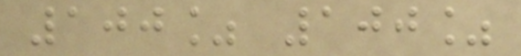100% 100%
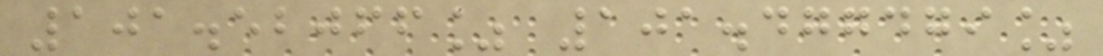101.52066% 101.477479%
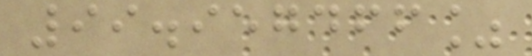99.957466%
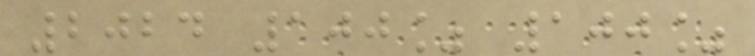2024 100% 100%
